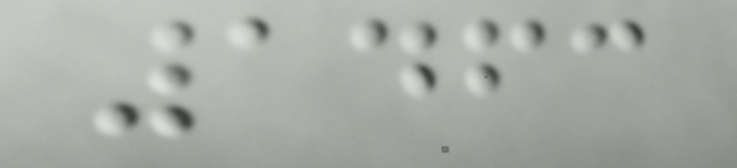1463
